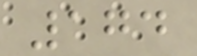174
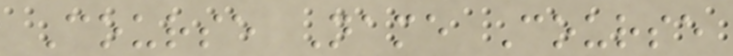Course Name Course
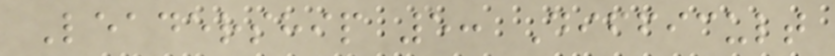Leadership 5: Difficult
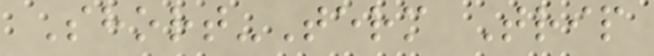Short-Term Trip
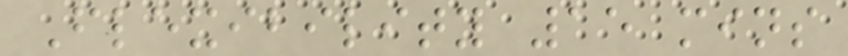Flexibility 15 mins
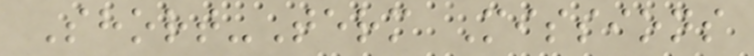Short-Term Missions
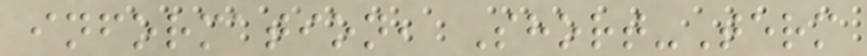information, Short-Term
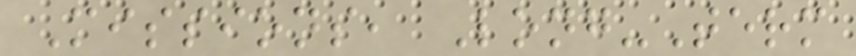Missions, Long-Term
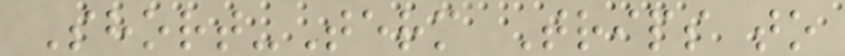Short-Term Trips to
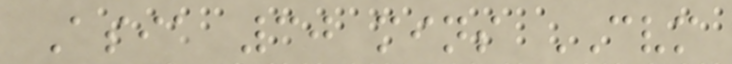Asia 30 mins CVM
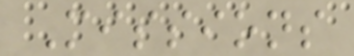Missions
